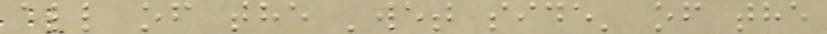all of the 'wet side' of the
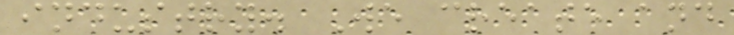industry. We create and
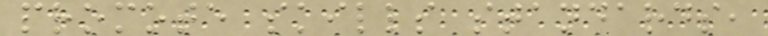promote skills standards,
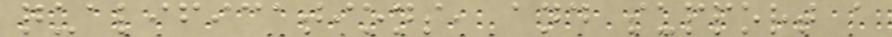qualifications, and support a
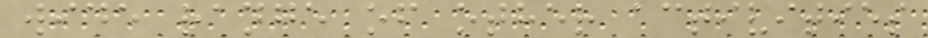wide range of other activities
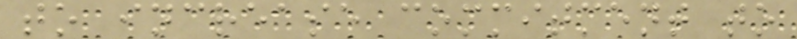to increase commitment to
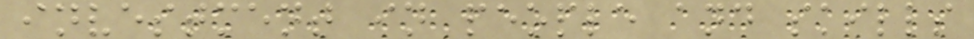investment in people and skills
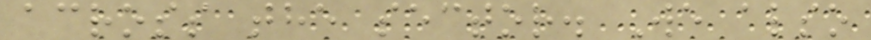across the sector. We also
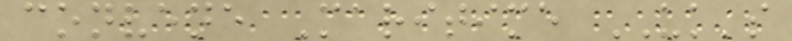convene Maritime UK's
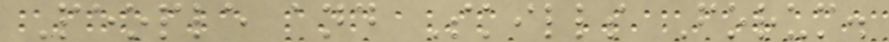People and Skills Forum.
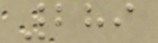289
